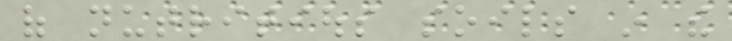of nutritious soils in the
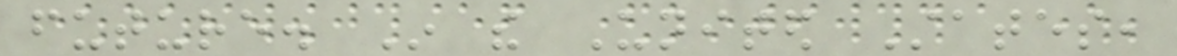future. In the United States,
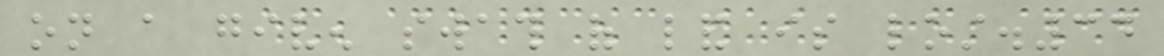on a given swath of land is lost.34
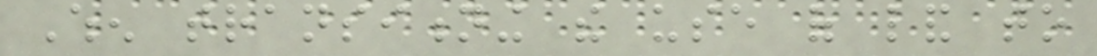When transitioning the use of land to
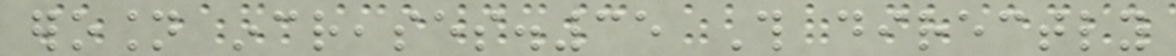erosion increases.35 This directly
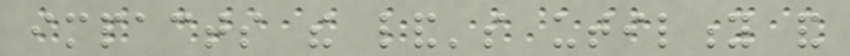impacts the land's utility and
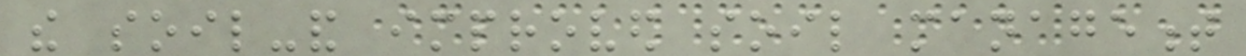the soil-and improved soil management
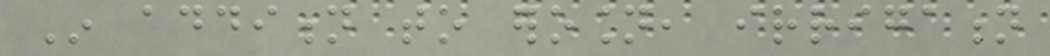In addition to erosion, irrigation
